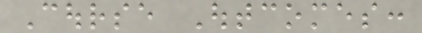Course Outcomes:
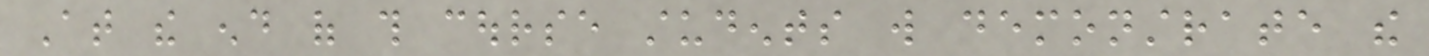At the end of this course students will demonstrate the
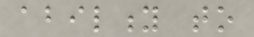ability to
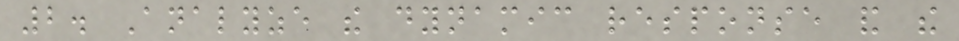2. Analyze the dynamic response and the
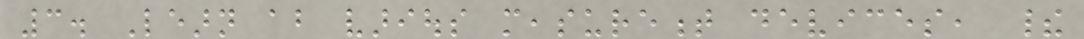3. Learn about various measurement devices, their
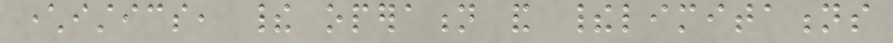characteristics, their operation and theirlimitations
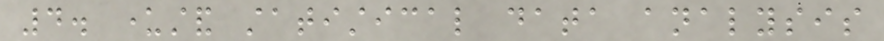4. understand statistical data analysis
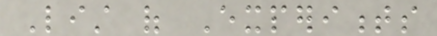List of Experiments
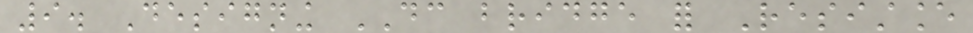9. Designing DC bridge for Resistance
